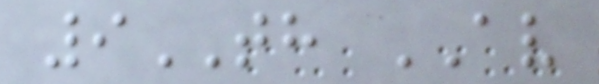9TH AV
